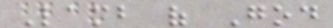Lamb of God
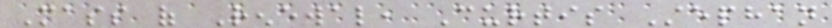Mass of Renewal, Curtis Stephan
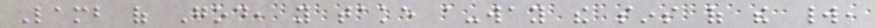Lamb of God, you take a-way the sins of the world,
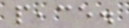peace.
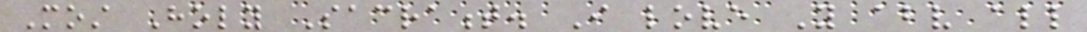Most Holy Sacrament. I love You above all
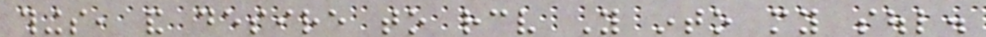things, and desire to receive You into my soul.
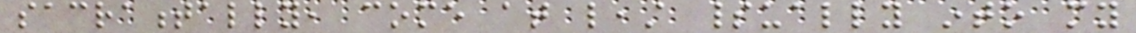sacramentally, come at least spiritually into my
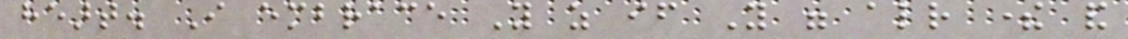heart. I embrace You as if You were already there and
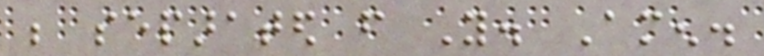be separated from You. Amen.
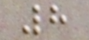8
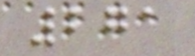271
